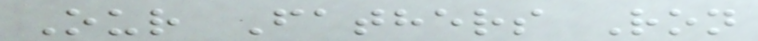Our Fathers Ron
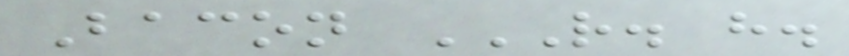Bacon R. H.
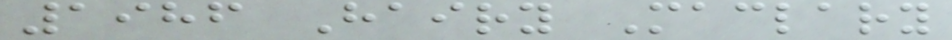1986 Hairy Maclary
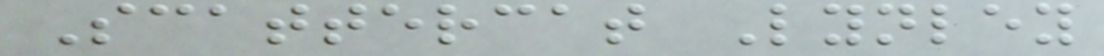Scattercat Lynley
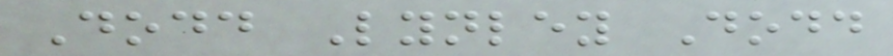Dodd Lynley Dodd
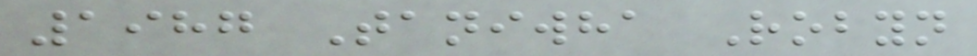1987 Taniwha Robyn
